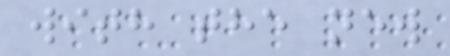with the new
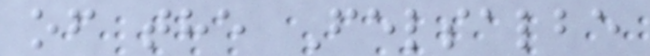of the Felsalbe
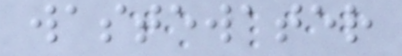wastewater
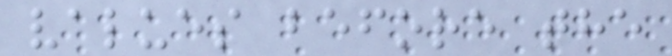values before the
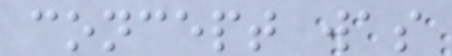concept was
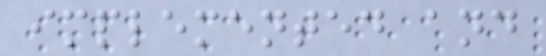implemented and
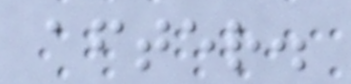after.
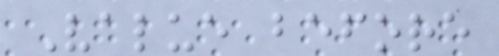Value before
